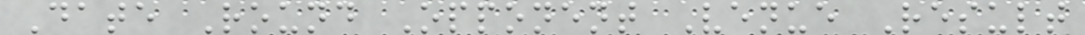Date Round Opponent Venue Result
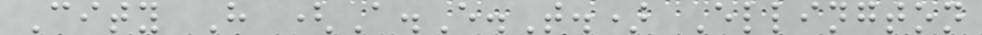City H (A.E.T.) Ellington
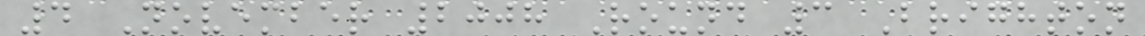4 November 2008 Round 3 Brighton
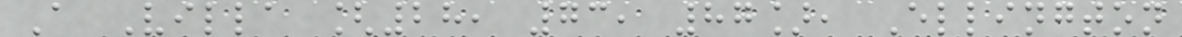A Villa [28, 73, 87], Ellington
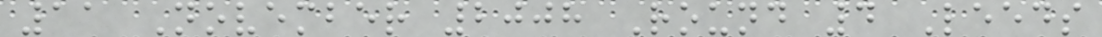11 November 2008 Round 4 Leeds
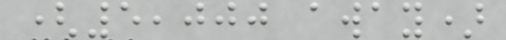(5,000 away)
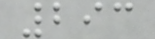293
